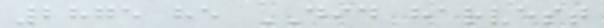2875 he DID harvest
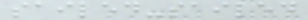sailed-sailed
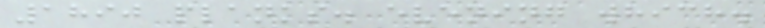1890 planks. evening which.
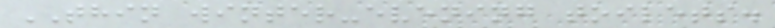THIN winter-evening toilets.
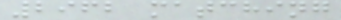2962 matching
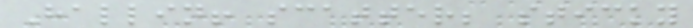Hallin! scatter; sticky
